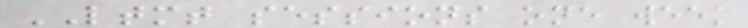LTMT sessions one week
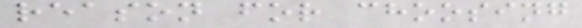reason for choosing
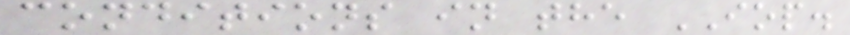conditions in the IOP.
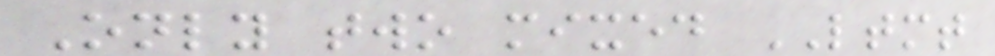Only two mixed LTMT
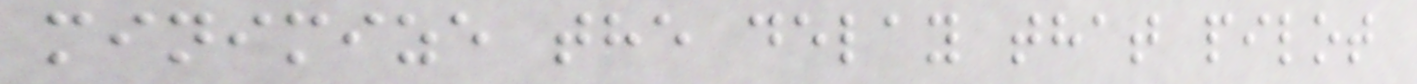minimize the delay that pilot
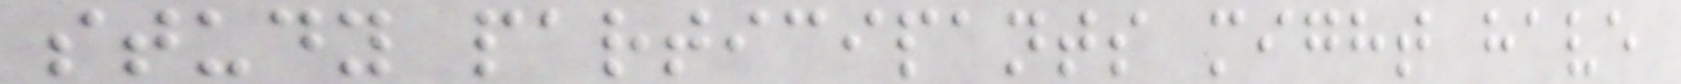study participants might have
